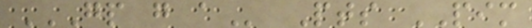GP G A Pts PIM
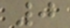0
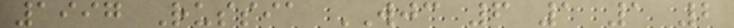1997 Russia WJC 6 1 1 2
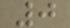0
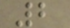2
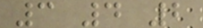3 4 2
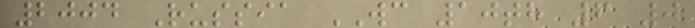2004 Russia WC 10th 6 0
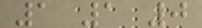1 1 0
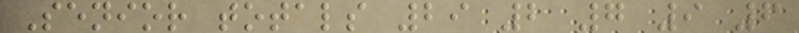Senior totals 29 2 7 9 6
